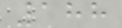188
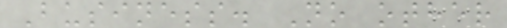Business. No other
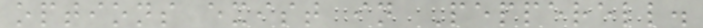options exist in Pepperell.
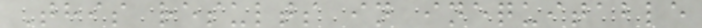This results in inequitable
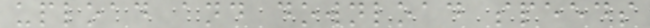upload and download speeds
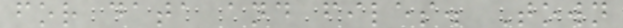for data and files. Town
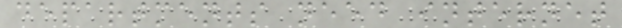departments need internet
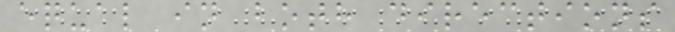equal in both directions
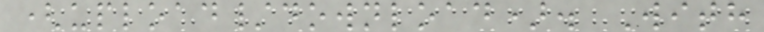(upload/download). With
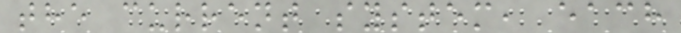the current system, each
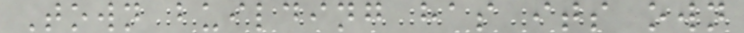Town building has its own
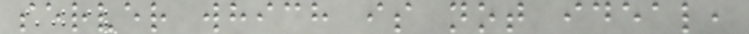server which is not ideal,
